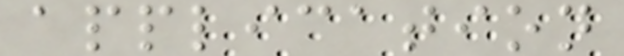application
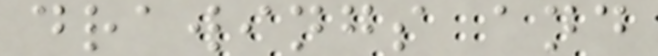drawings and
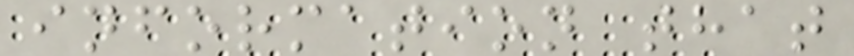information that
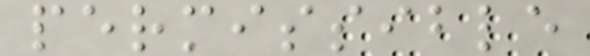permissible
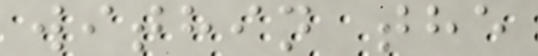within the
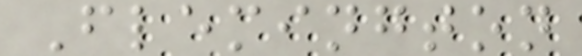Flemington
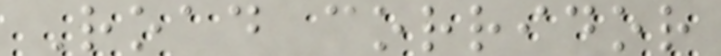Road corridor
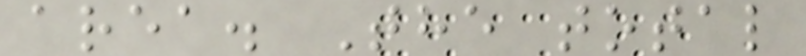area. The total
